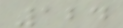124
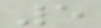5
